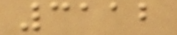3112
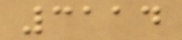3114
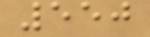550
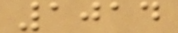1014
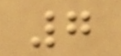7
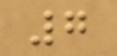7
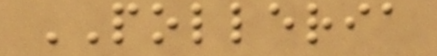POLLERIA
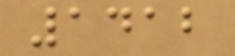1412
